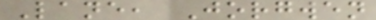Lane, Jorgwen
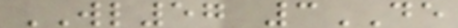WL57 3DE
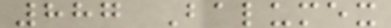887 Balumex
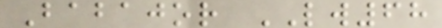Babajor LW68
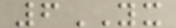6YX
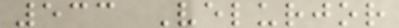533 Velurjor
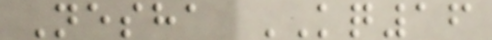Nesha KQ16
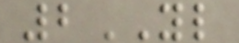2YL
